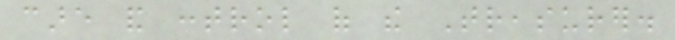care and control of the Treasurer.
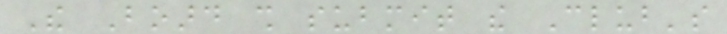The Board shall submit the Club's
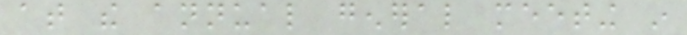at the annual general meeting in
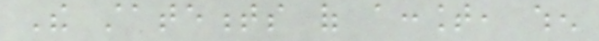The statements of account, when
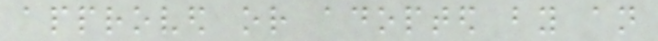approved or adopted by an
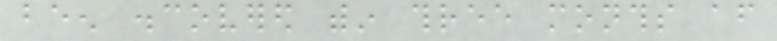been discovered within three months after
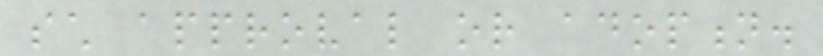such approval or adoption.
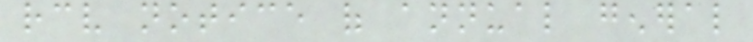receive notice of annual general
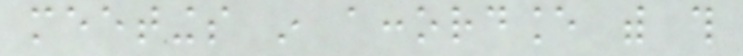meetings in accordance with this
